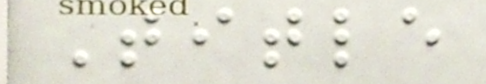Title
